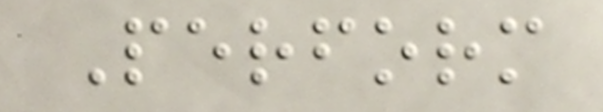Perform
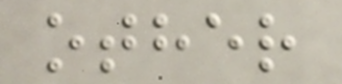other
